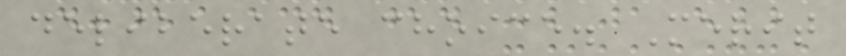deliberate choice. Merit
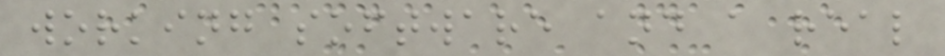working software and a real
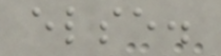else.
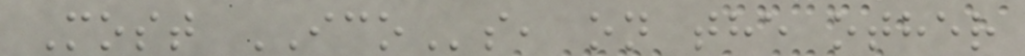Most ICOs, on the other
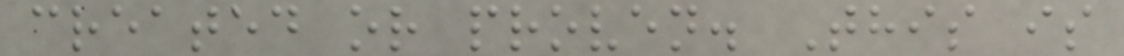created or proven. This is
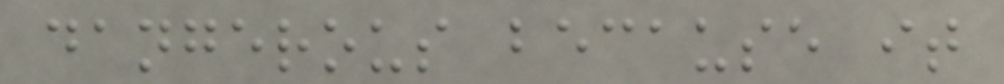dangerous because it
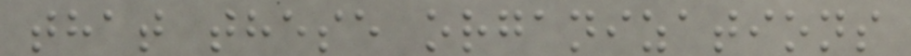that these organizations
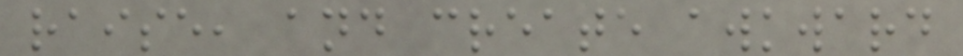raise, and create awkward
